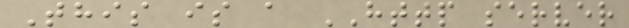This is a HTTP server
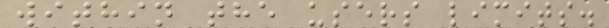within the users limits.
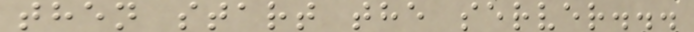then start the server...
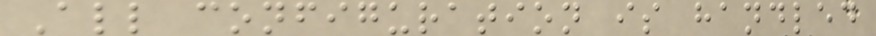All configuration is handled
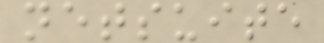netsuite
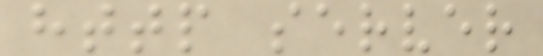http server
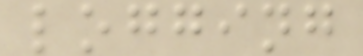logging
